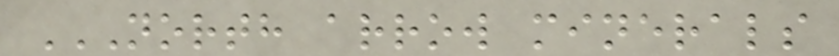NORTH ARROW MINERALS
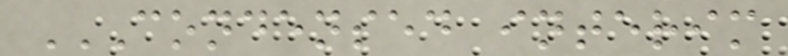CONDENSED INTERIM
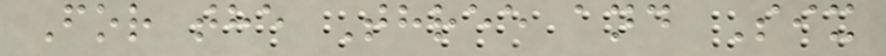For the Three and Six
